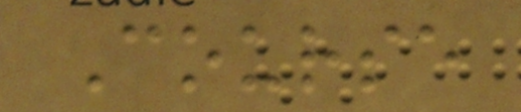Course
